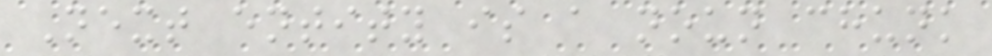Next entity is a noun chunk
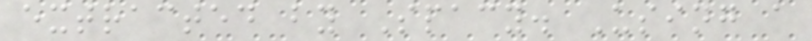extracted by Spacy. Using a
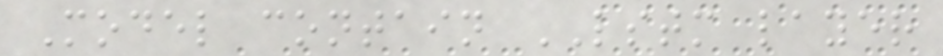Model contain LSTM layer
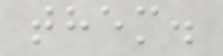them.
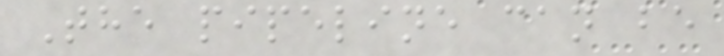The pipeline can be
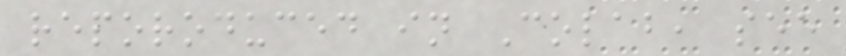reporoduced in Colab, see
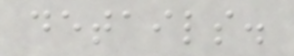details.
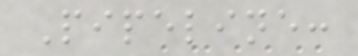Pipeline:
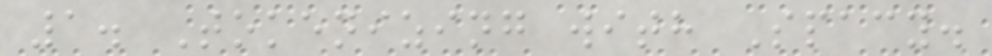1. Tokenizing with Spacy.
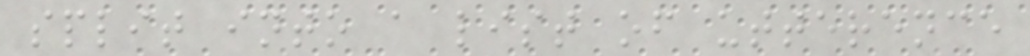split into a list of utterence
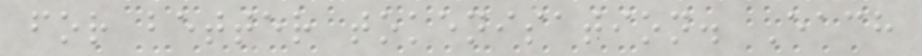for better tokenisation. Each
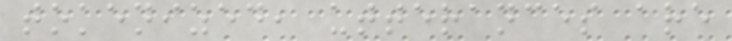tokenized, utterances are
